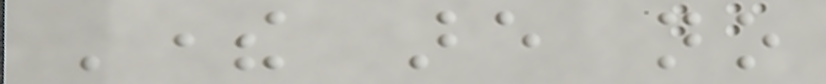There are no
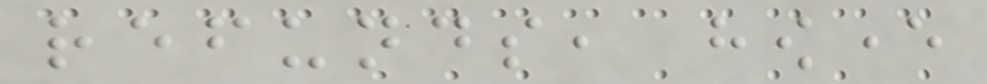refunds, however
